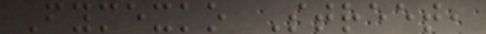Fymexko Street,
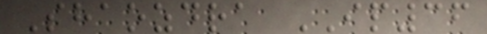Shaozdra IP36
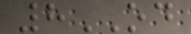8OD
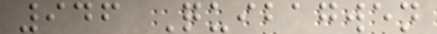946 Quibagwen
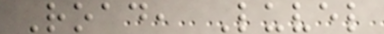Road, Luvel
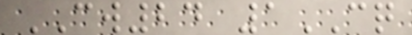CW24 1CQ
